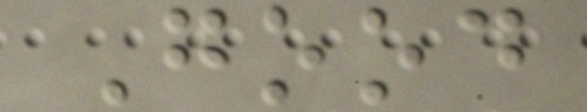Good
